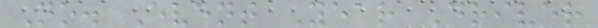No. Event Year Driver
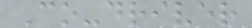Co-driver
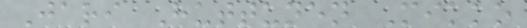Jari Huttunen Mikko
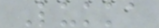Lukka
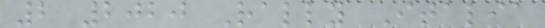2 2020 Rally Italia
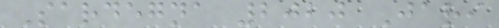Sardegna 2020 Jari
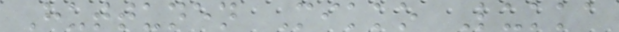Huttunen Mikko Lukka
